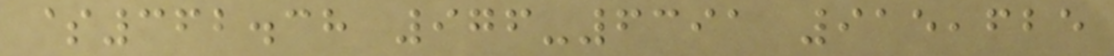$362.38 976-6391 915,625
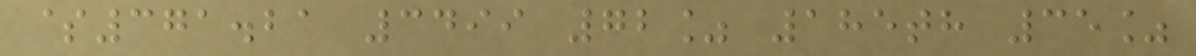$371.21 3499 72% 185th 35%
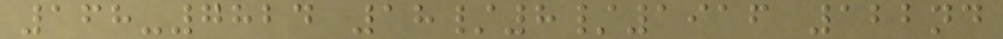168-7824 18/8/1916 122nd
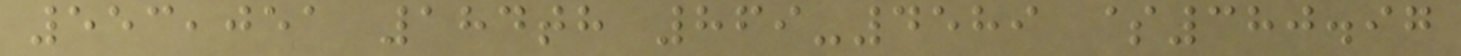553,051 184th 869-4589 $380.97
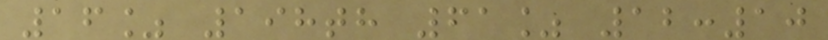16% 198th 61% 12:10
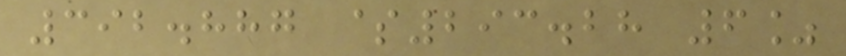392.887 $293.28 6%
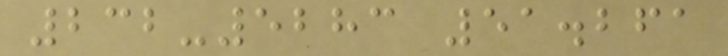232-5283 51.261
